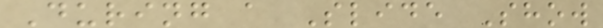During a Slide Show
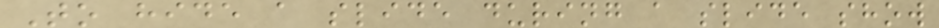To hide a slide during a slide show
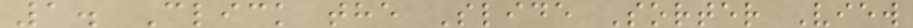1. Click the Slide Sorter View
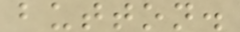button.
